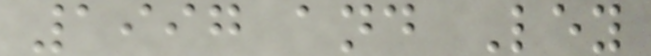1997 and Ley
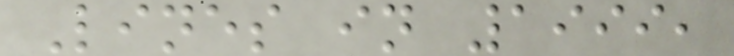Lines in 1999,
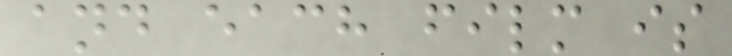and each film is
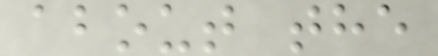about the
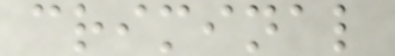criminal
